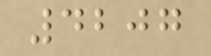4207
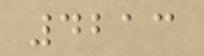4213
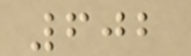602
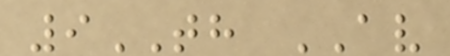9TH AV
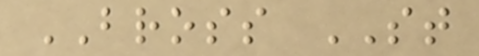BROSS ST
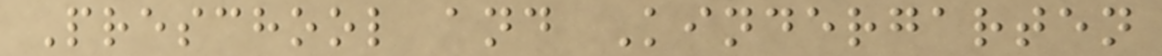Preschool and Kindergarten
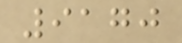9170
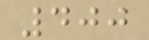400
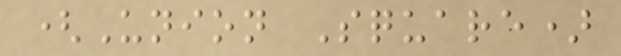(Union Square)
